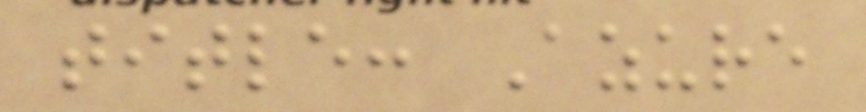title: Azure
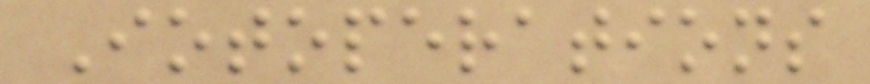Iotoperations
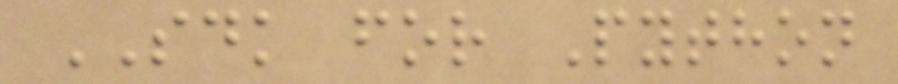SDK for Python
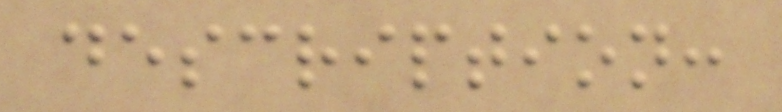description:
